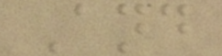And
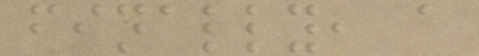finally, a
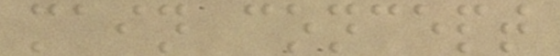main concept
